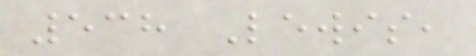538 Lewis,
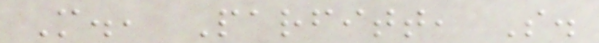M., Parfitt, S.
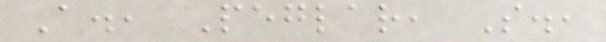A., Peglar, S.,
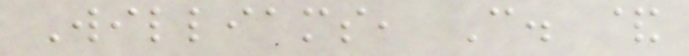Williams, C. &
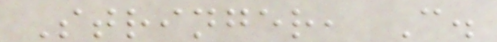Stringer, C.
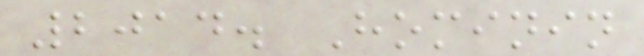2014. Hominin
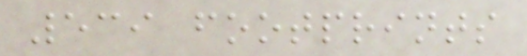539 footprints
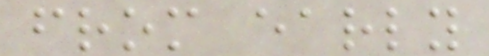from early
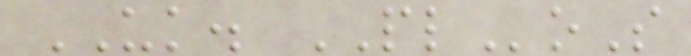UK. PLoS
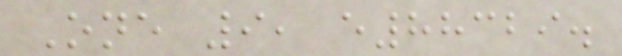One 9, e88329.
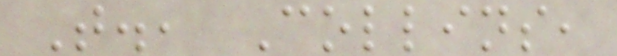T., Collins,
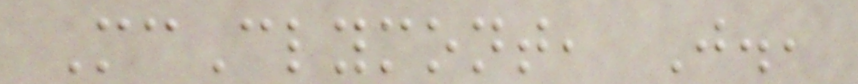McClymont, J.,
